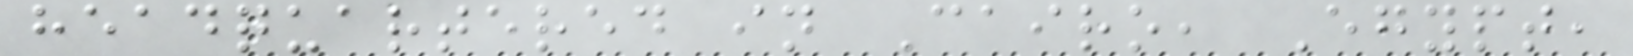headquartered in Cairo, Egypt,
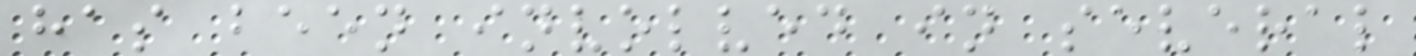has been involved in several
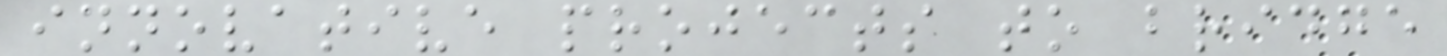innovative projects to bridge
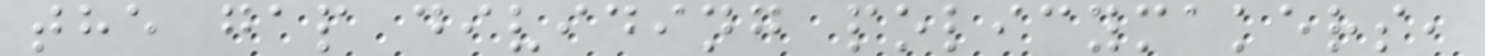the gap dividing policymakers,
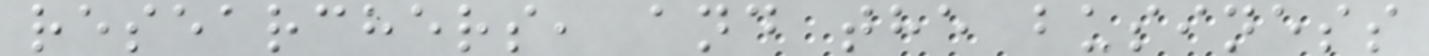researchers, and the business
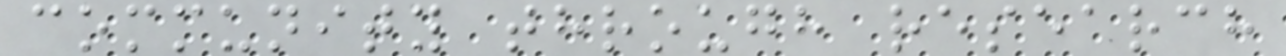community through research
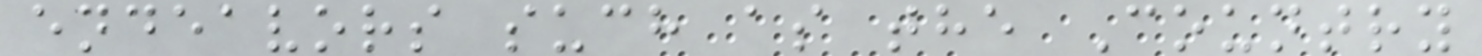endeavors such as the Country
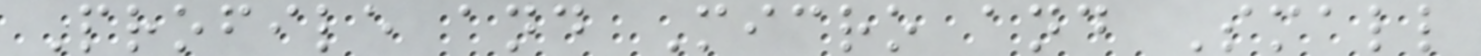Profile and Micro and Small
